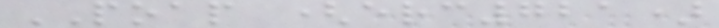POAP (erc721)
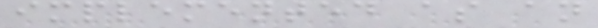implemented as an
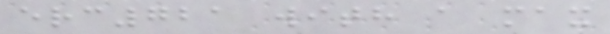erc721 with a max
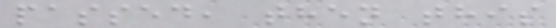passed, then this
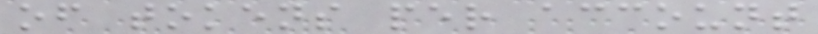of tokens per account
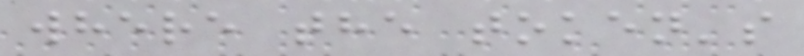where the token's
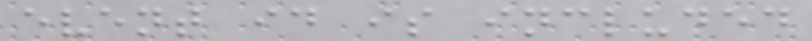event id is included
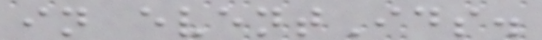in eventIds.
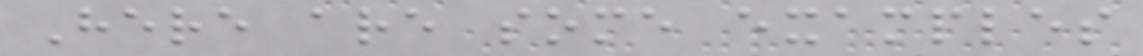Here are some examples
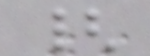{
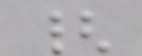{
